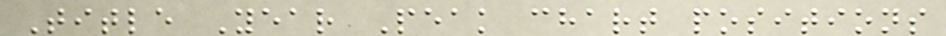Title Year Peak chart positions
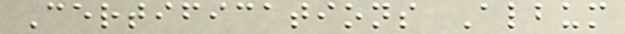Certifications Album
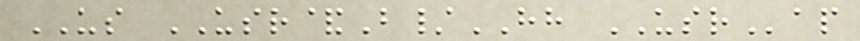US USR&B/HH USRap
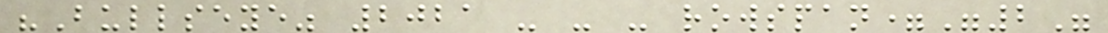"Bullseye" 2021 - - - rowspan="2"
